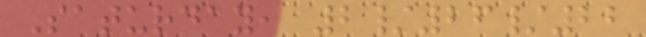Saturday, 2/26/22
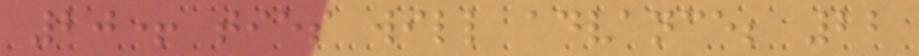20+ ties will advance; 22
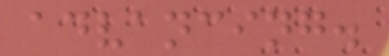advancing.
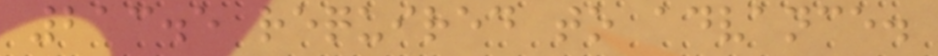213.5 required to advance.
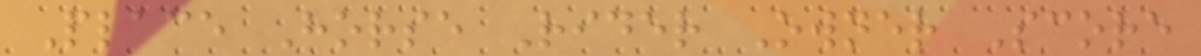Place Horse Rider Owner Score
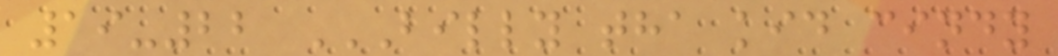19-22 BILLY THA KID CINDY
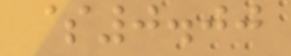$0.00
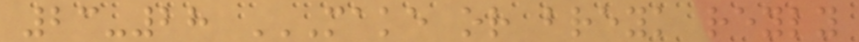23-28 MAKE OR BREYK REYLY
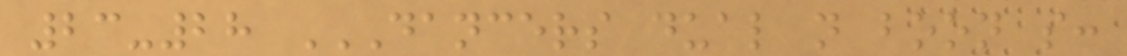23-28 DANCERS DUAL N BOON S:
